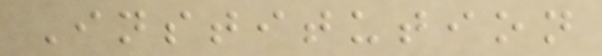Institution
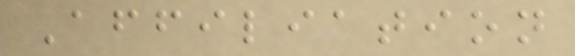Affiliation
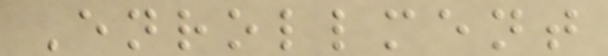Enrollment
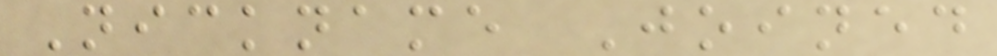Nickname Joined
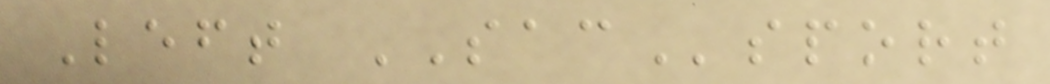Left SACsport
